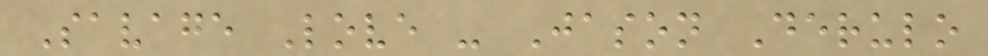Savage Love - Jason Derulo
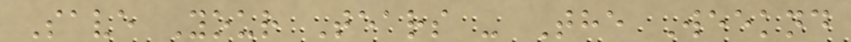Save Your Tears - The Weeknd
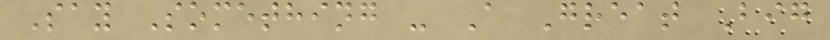Say Something - A Great Big
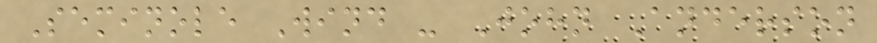Seminole Wind - John Anderson
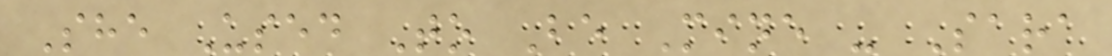She Used To Be Mine - Sara
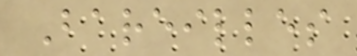Bareilles
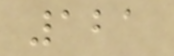121
